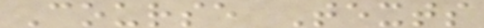Course Texts
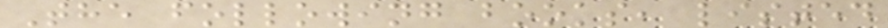The following books, listed
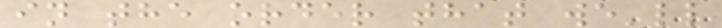in the order that we'll
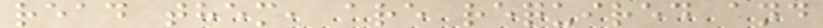read them, are required and
